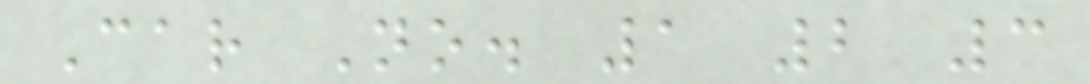Car No. 1 2 3
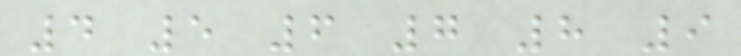4 5 6 7 8 9
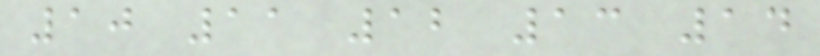10 11 12 13 14
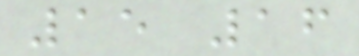15 16
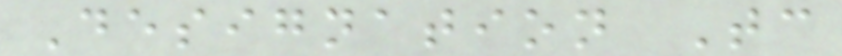Designation Tc
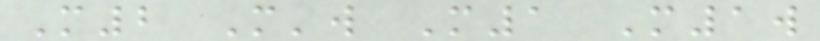M2 M'w M1 M1w
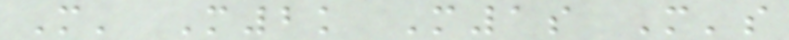M' M2k M1s M's
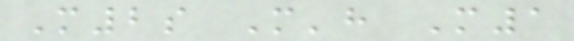M2s M'h M1
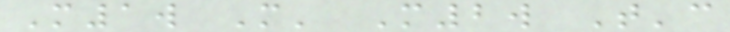M1w M' M2w T'c
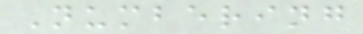Numbering
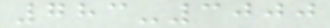783-3000
